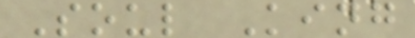Soul King
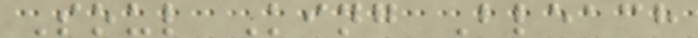Soul King Bleach
